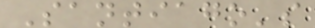Santiago's
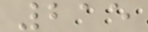215
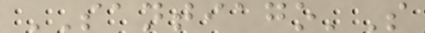SANTIAGO'S
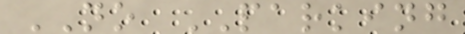NO PARKING
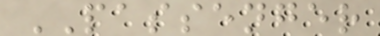PASSENGER
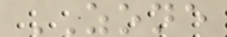ZONE
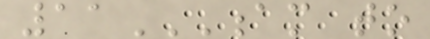11AM TO
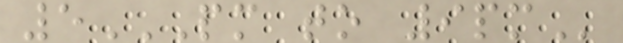5PM TO 9PM
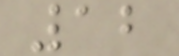12
